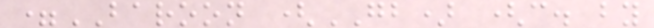=BAROON (GB) (c. by
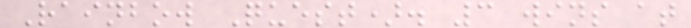Rainbow Quest). 3 wins at
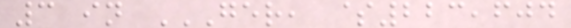3 in GER, $223,604
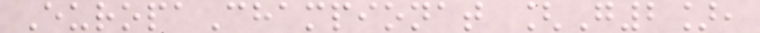EuropaChampionat [G2],
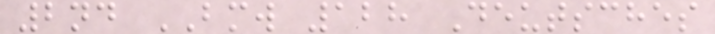2nd BMW 128 Deutsches
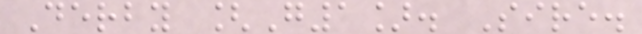Derby [G1]. Sire.
